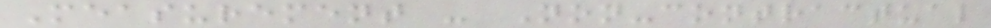Measurement - Non-contractual
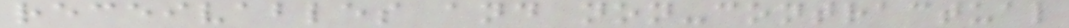receivables and non-contractual
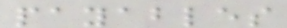payables
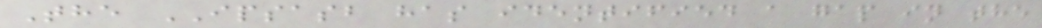The IPSASB has identified a gap in the
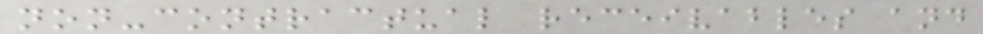non-contractual receivables and
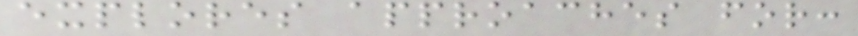explores approaches for:
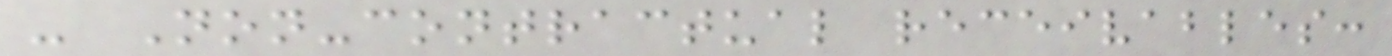- Non-contractual receivables:
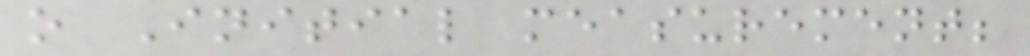o Initial measurement;
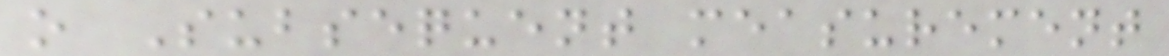o Subsequent measurement
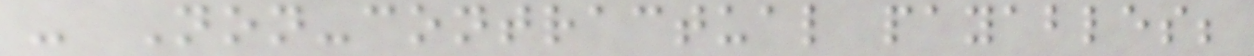- Non-contractual payables;
